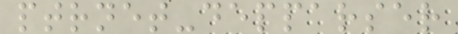ptrnet-depparser
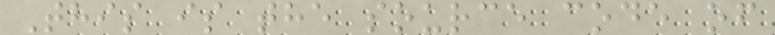This is the source code of
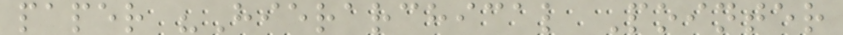paper "Hierarchical Pointer
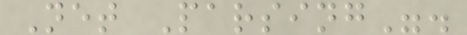Net Parsing".
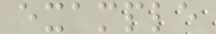example
